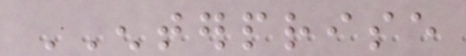ENTERPRISE
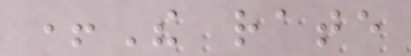+The rate
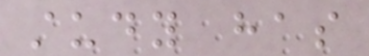study has
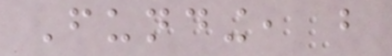Funding, but
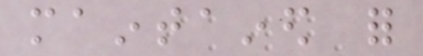maintained for
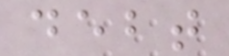debt
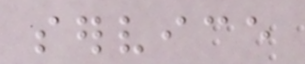service
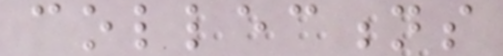collections
